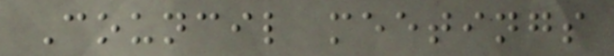Council meetings
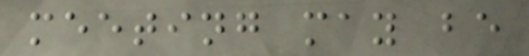meeting may be
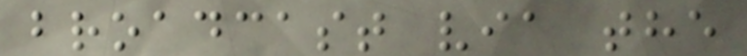broadcast via the
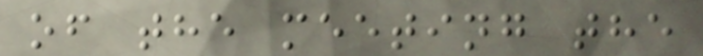of the meeting the
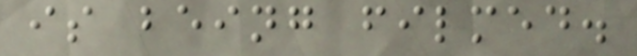is being filmed.
